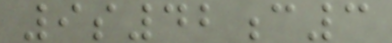9s42c3
